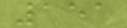151
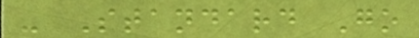- Standard Go
